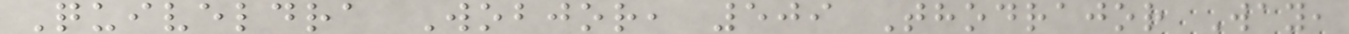Quiveldra Wobjor, 509 Thodrajor Way,
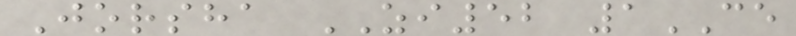Jorsha ZI52 1CE
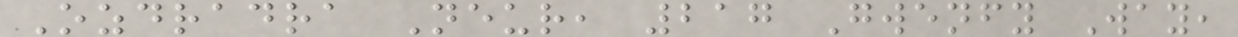Ozdradra Neur, 217 Gwenfy Way,
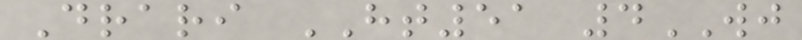Drari HT51 4WJ
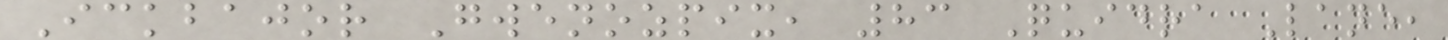Ickbajor Gwenozpix, 83 Quidra Lane,
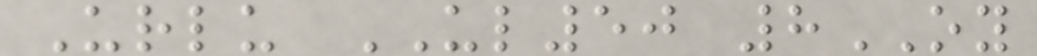Urlu UL50 8OY
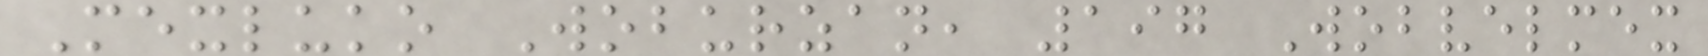Mexluko Woburzan, 197 Wobvelmex
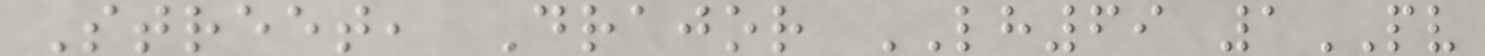Street, Drajor LH69 1PV
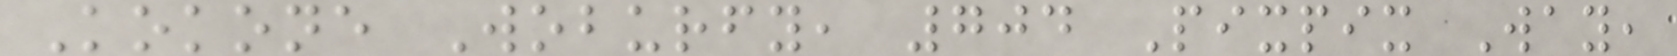Kokone Woburfy, 704 Pixpix Way,
